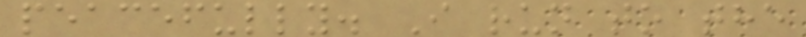peacefully. I run to the
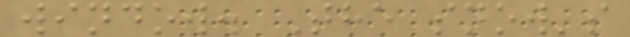window. The snow's
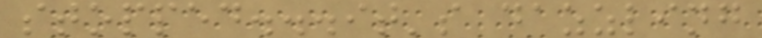stopped...it's dazzling
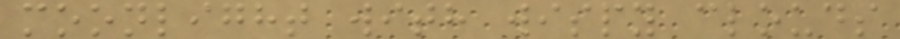moonlight with wispy clouds
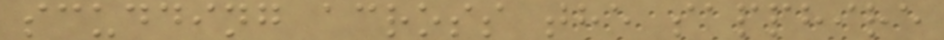scudding across the sapphire
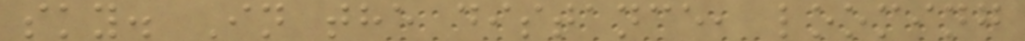sky. In the distance, looming
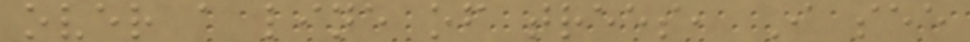over a line of trees, I see
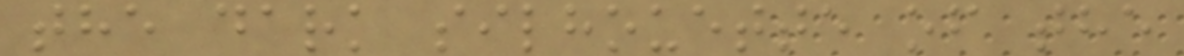the dark silhouette of the
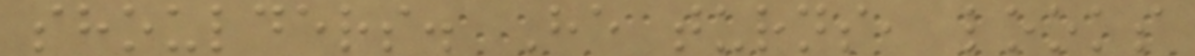shoulders. He turns, looks
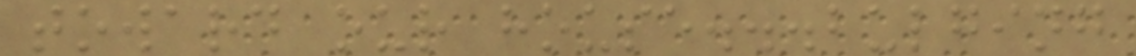toward our house...bulging
